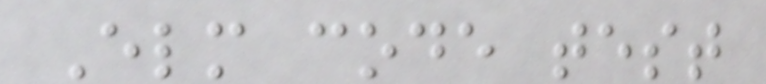Elm code test
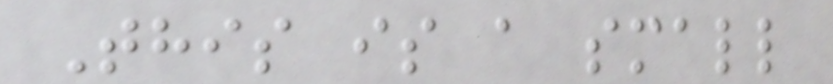This is a small
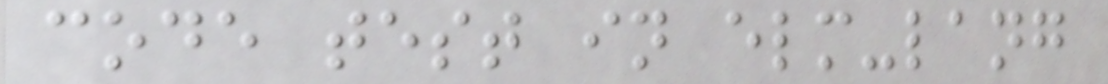code test in elm-lang
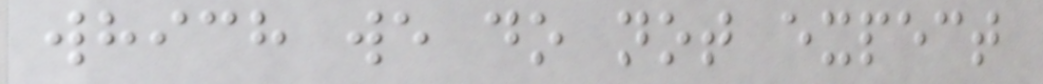which we do not expect
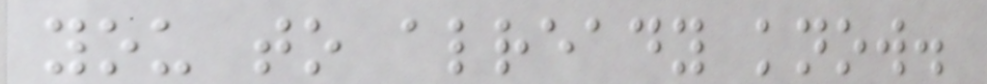you to already know.
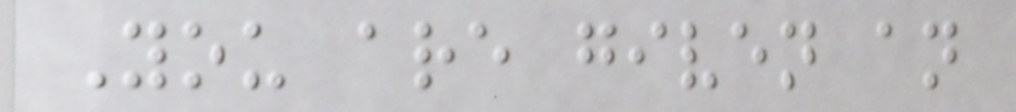You are given an
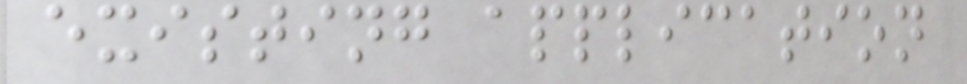existing application
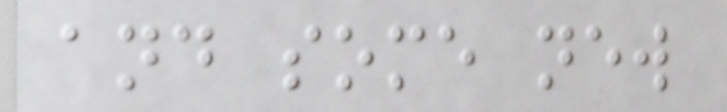and some new
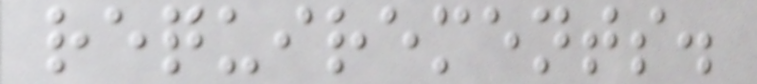requirements.
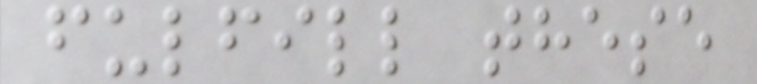fulfill these
